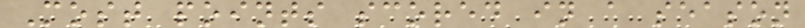Most points scored in a season
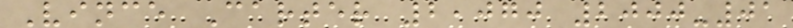Vince Carter 2,070 2000-01
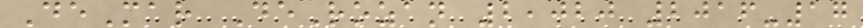DeMar DeRozan 2,020 2016-17
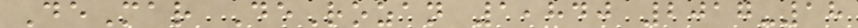DeMar DeRozan 1,840 2017-18
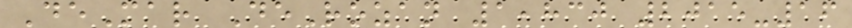DeMar DeRozan 1,830 2015-16
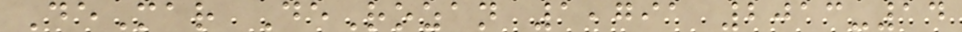DeMar DeRozan 1,791 2013-14
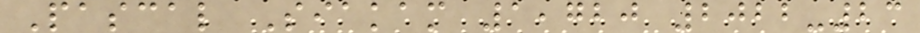Pascal Siakam 1,720 2022-23
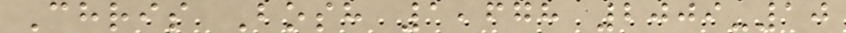Chris Bosh 1,678 2009-10
